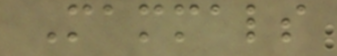Mammals
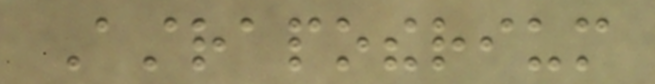Astrapotherium
